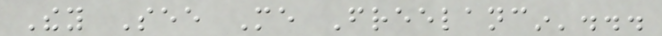They See Me Freelancin'...
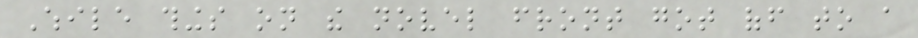While things on the novel front got off to a
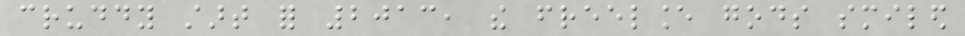cruddy start for 2013, the freelance gods smiled
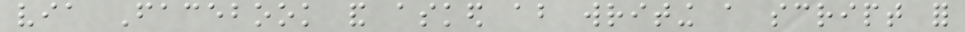via Facebook and asked about writing a script for
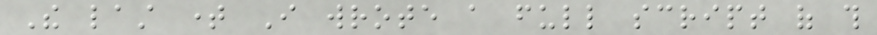The last time I wrote a full script of this
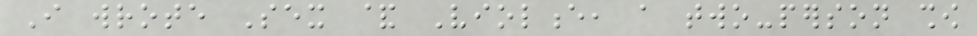I wrote Sex & Violence, a two-person show
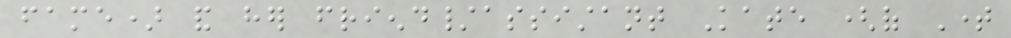fame) and her friend/assistant Kate (of Time
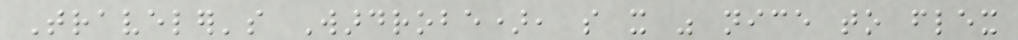Traveler's Wardrobe), so it was nice to flex
